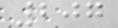207
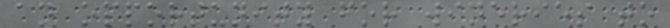an opportunity for wineries to
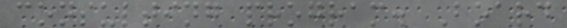consulting program. Board
